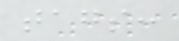tags:
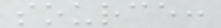source:
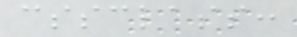cssclass:
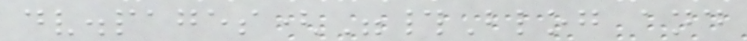dv.pages("#Blog and
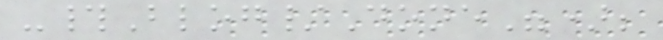-#Blog/Done");
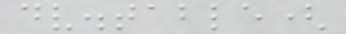dv.table(
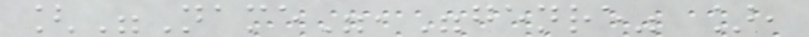["Name","genre" ],
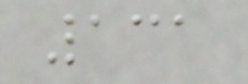131
